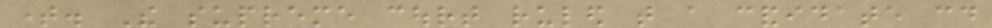time. The supreme court ruled that a candidate could
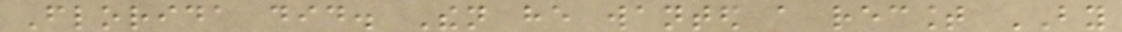Florida did. Then he wanted a recount BY
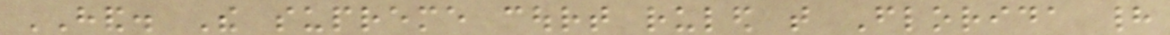HAND. The supreme court ruled that Florida had
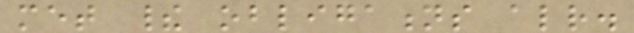met their obligations already.
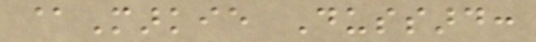@Markie Dussard:
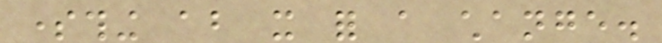something about it for a change.
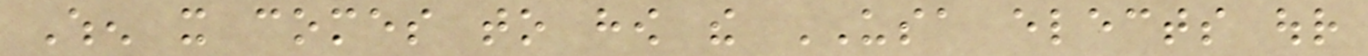When it comes to how the USA elects our
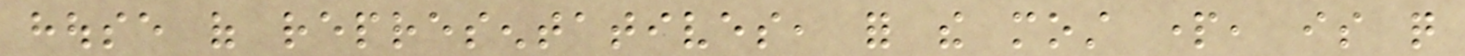house of representatives, for the most part, is quite
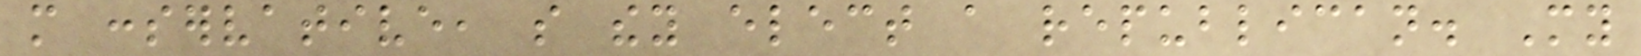more conservative, so they elect a republican. My
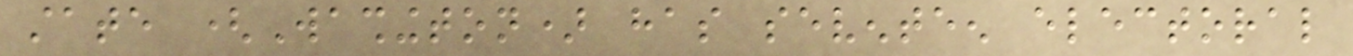state (Washington) has seventeen electoral
